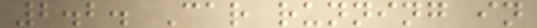2.2. Car running in
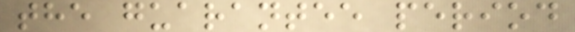the guarantee period
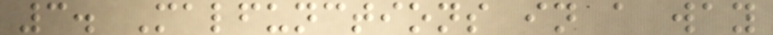3. Malfunctions in a way
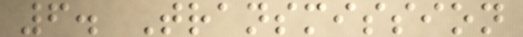6. Transmission
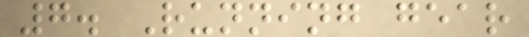7. Running gear
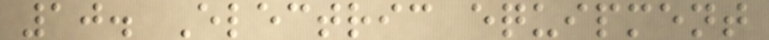10. Electric equipment
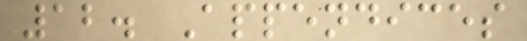12. Appendices
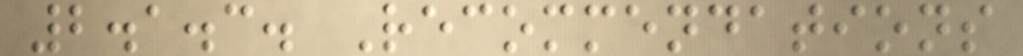2.1.3. Recommendations
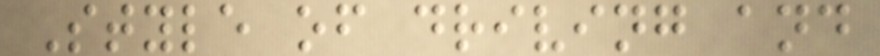Style of driving and
